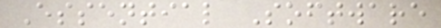Essential Software
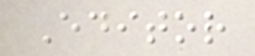Editor
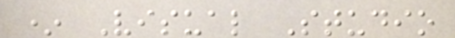* Visual Studio
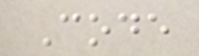Code
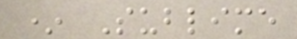* Sublime
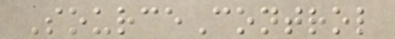SourceControl
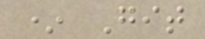* Git
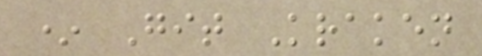* Git Kraken
